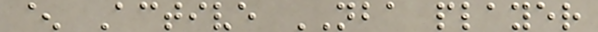^ Active NBA player
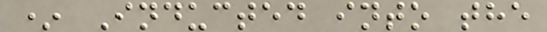* Inducted into the
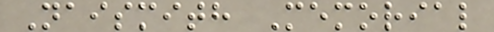Naismith Memorial
